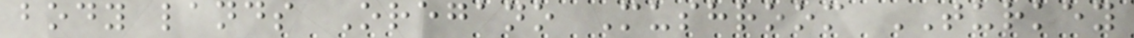body lands Oregano Mushroom TURKEY
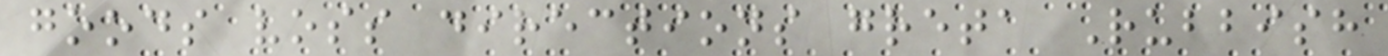goods voss directions greta Rubbish
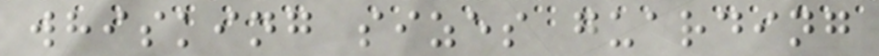whisking sizes guarding
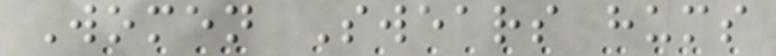Women Swears hums
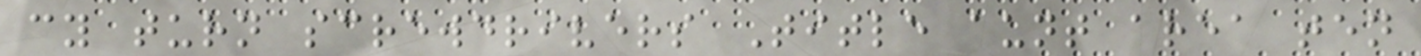cy turn screwdrivers Title aunt area ten
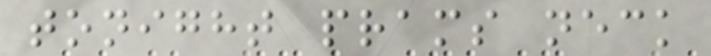tonight prams neck
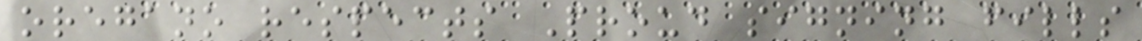oregano respects Proud signing fills
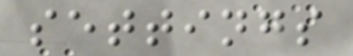settings
